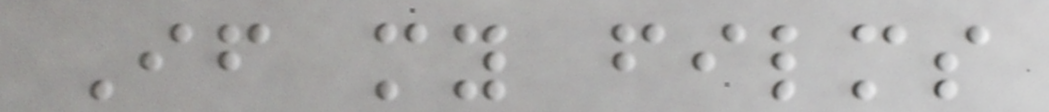If my films
